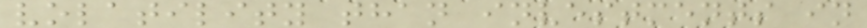volatility than investments in
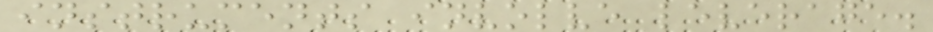instruments involve leverage.
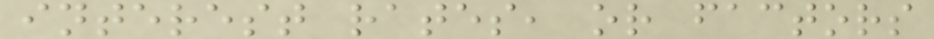interest rates, or factors
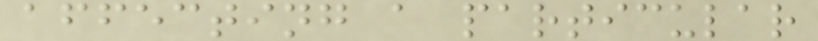affecting a particular
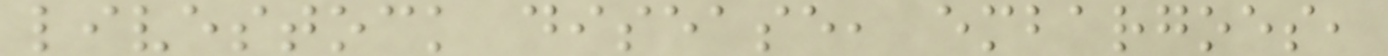livestock disease, embargoes,
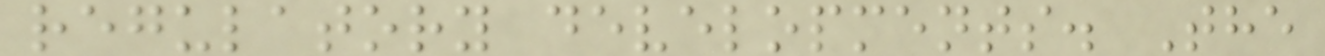regulatory developments. The
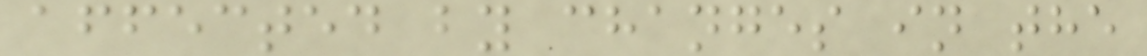affected by changes in the
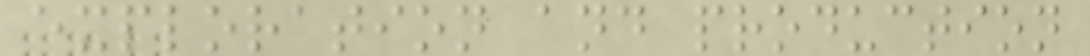exploration and production
